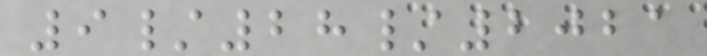9/28/2021
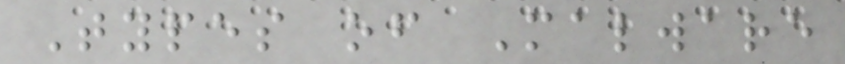Types of Malware
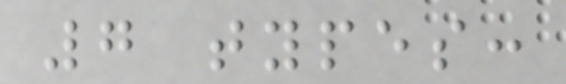7 types:
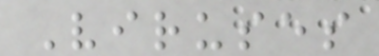Viruses
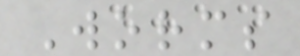Worms
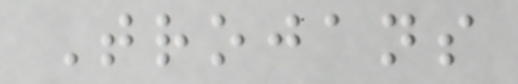Trojans
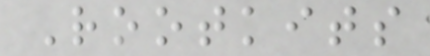Rootkits
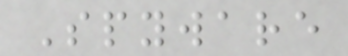Spyware
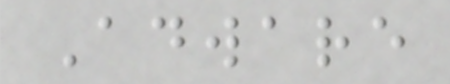Adware
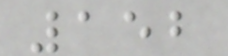152
